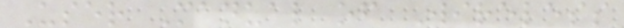User Manual of Wireless
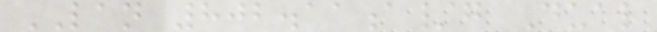LAN 802.11a/g Dual
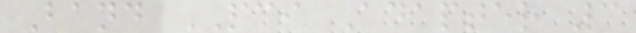Band PCI Adapter 3
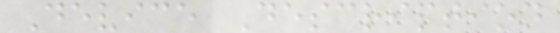Device Description
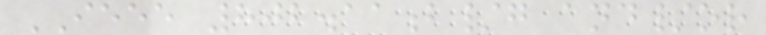IEEE 802.11b/g and/or
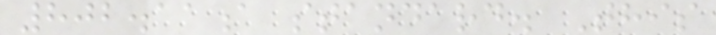802.11a standard. This
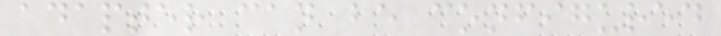adapter can be configured
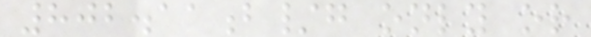802.11b/g only or
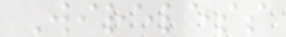Wireless
